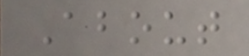About
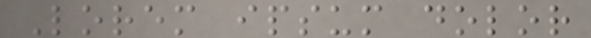Lorem ipsum dolor
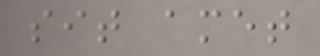sit amet
